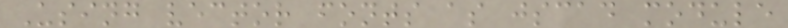Using vector fonts as jscad module
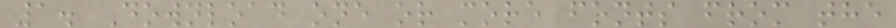1. Download one or more fonts from the
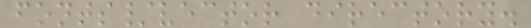fonts/vector directory.
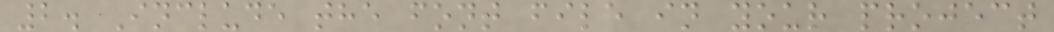2. Include the font file in your project
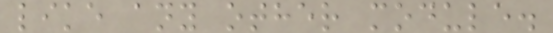like any other module.
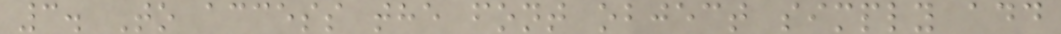3. To access the font object simply add
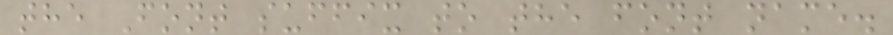the Font suffix to the font name.
